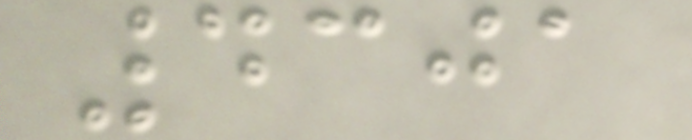4301
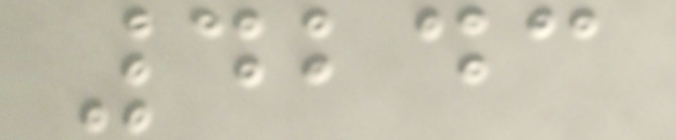4243
